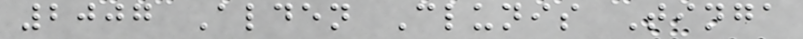2007 Alden Clunis Tinga
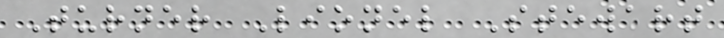Turner Lionel Stewart
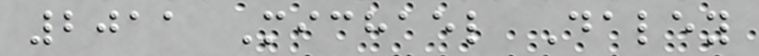2011 Michael Daley
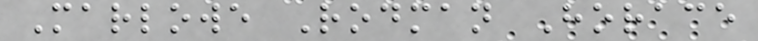Marlowe Rodman Horace
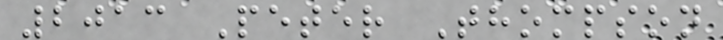2013 Peter Thompson
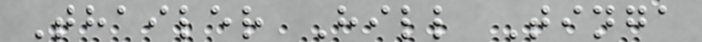Thailer Hill Tinga
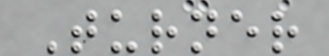Turner
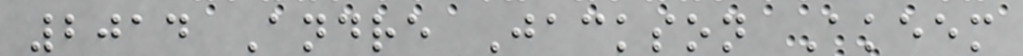2014 Andre Jackson Akeem
